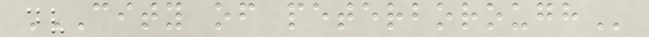CITY OF PETERBOROUGH
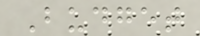Budget
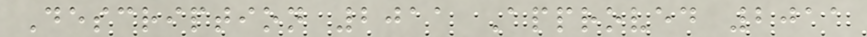Description 2011 Approved 2011
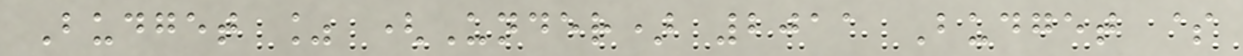Budget % (Under) 2011 Budget $
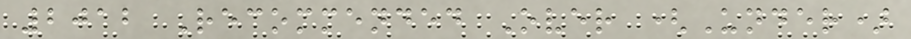2012 Recommended Over (Under)
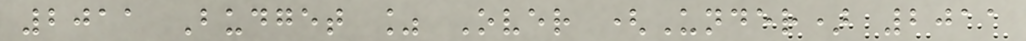2011 Budget % Over (Under) 2011
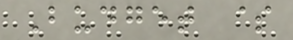Budget $
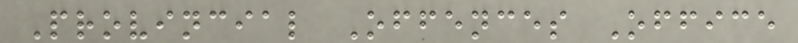Provincial Offences Office
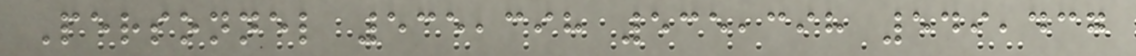Personnel 535,398 535,398 549,437
